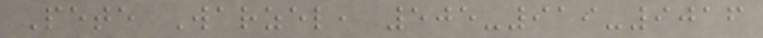Pete Warzel, 505-919-9016
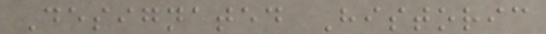Designated Historic
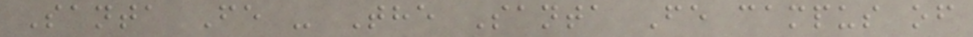Santa Fe - The Santa Fe campus of
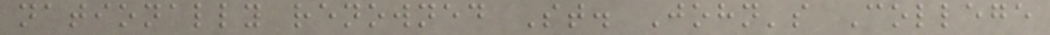nationally renowned St. John's College
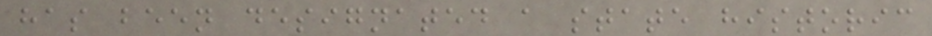has been designated a state historic
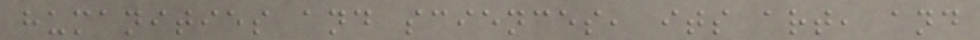humanities and sciences, its art, and
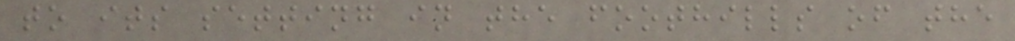to its setting in the foothills of the
